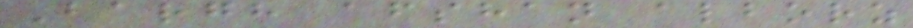Bargh afshan alborz
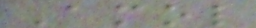Amol
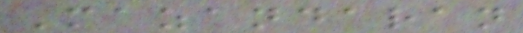Mazandaran
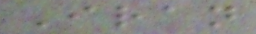Iran
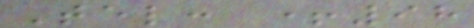Tel: +98
